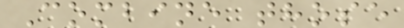Combine those
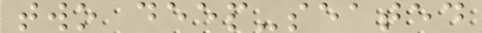two deep-seated
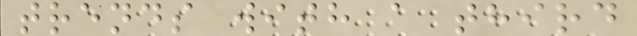trends with a third
